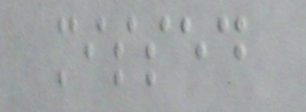missed
